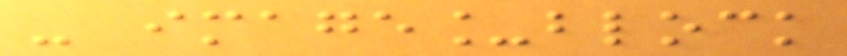- image_block
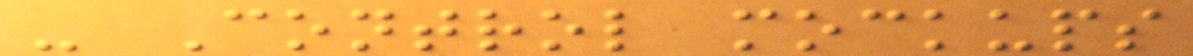- Control mockups
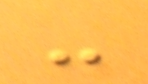-
